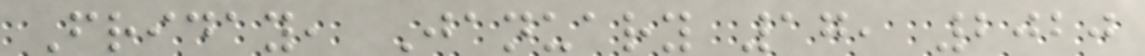Friday, January 17, 2020
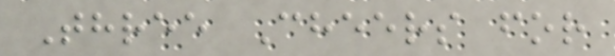Three Cheers for
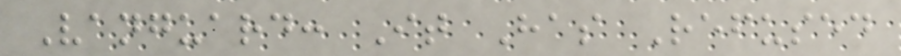Vanguard: It Has Refused
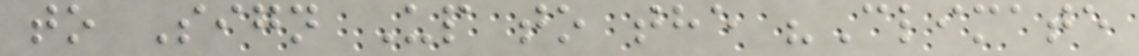to Sign Up to the "Climate
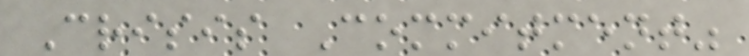Crisis Commitment"
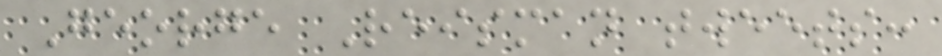George Reisman tweets:
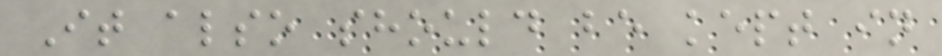It also should be kept in
